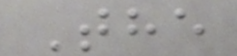The
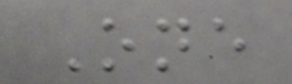One
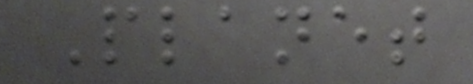Planet
